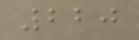220
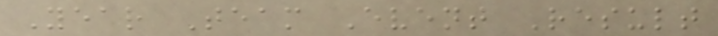Year Team Event Result
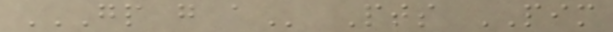GP G A Pts PIM
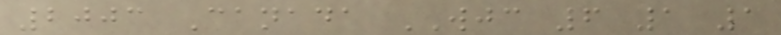2003 Canada WJC 6 1 1
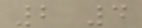2 4
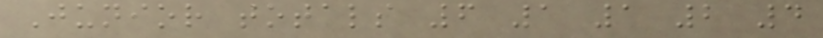Junior totals 6 1 1 2 4
